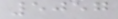5057
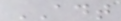ADT
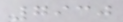7930
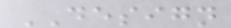DESIGN
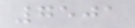7501
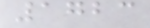1723
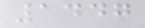1447
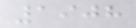1908
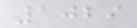1029
